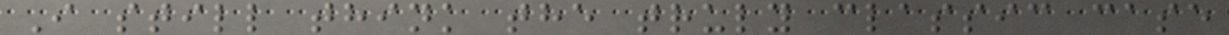I still think the truly classic case
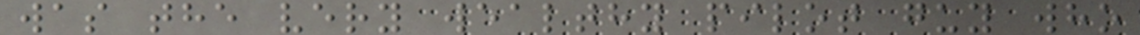was the very wealthy pilot guy who
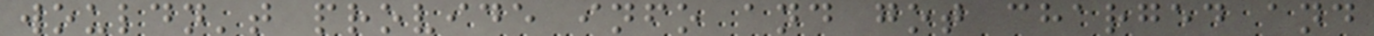wouldn't provide info and got charged and
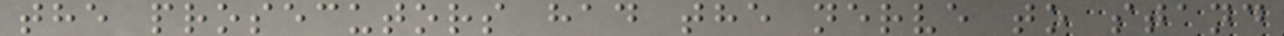the prosecutors had the nerve to stand
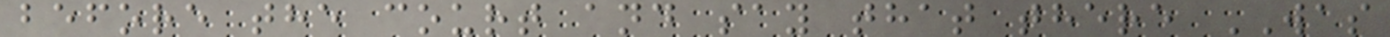before the court and say that there WAS
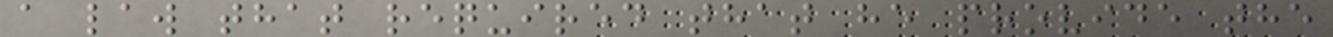a law that required that he provide the
